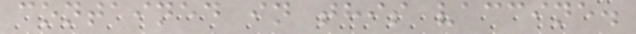contained in this vaccine.
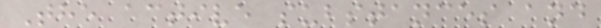The active substances and
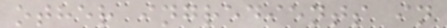other ingredients in
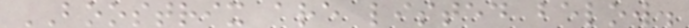BOOSTRIX are listed below.
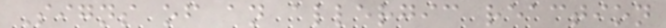Signs of an allergic reaction
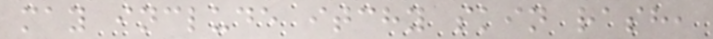may include itchy skin rash,
